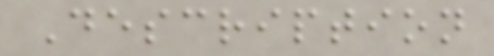Description
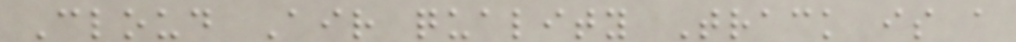Cloud Air quality Track is a
